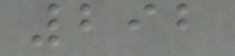292
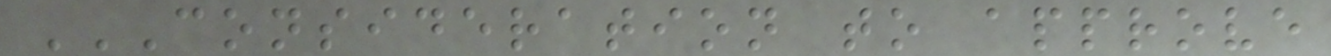CONSIDERATION TO APPROVE
